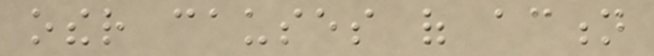other causes of action
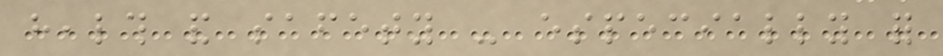health and safety - especially for
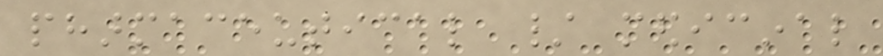pharmaceutical / medicinal
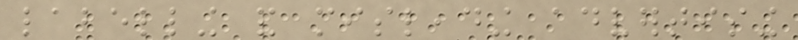labelling and misleading advertising
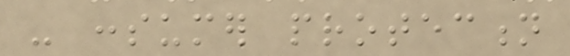- consumer protection
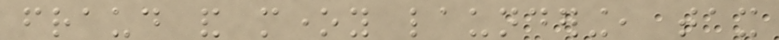fraud and money laundering, tax
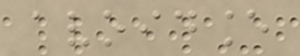avoidance
